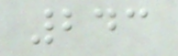243
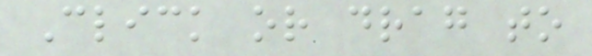Click or drag to
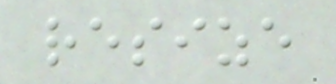resize
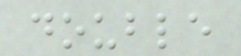double
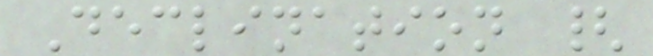Declination {
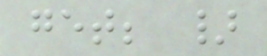get; }
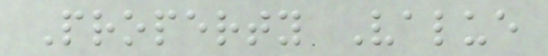Property Value
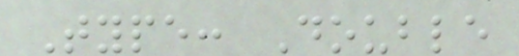Type: Double
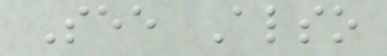See Also
